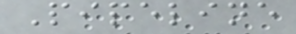Pipeline
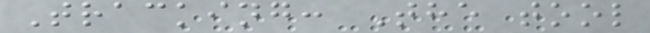Tracking: The tool
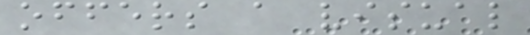offers a visual
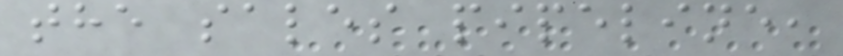the sales pipeline,
